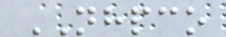NHPCO
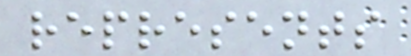represents
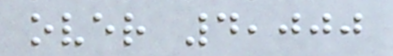over 4,000
